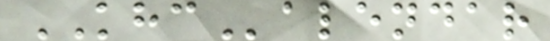KHCalendar
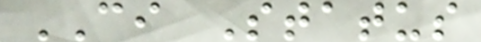CI Status
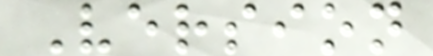Version
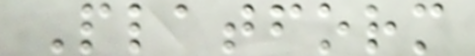Platform
